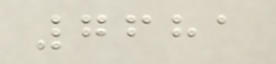7681
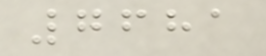7681
